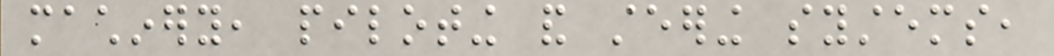machinery, piloting and steering systems,
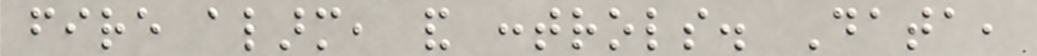fire alarm, and controls. Data,
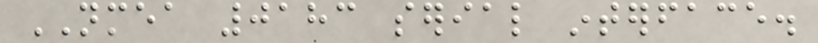NMEA 0183 serial interface.
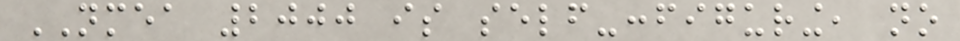NMEA 2000 is self-configuring, no
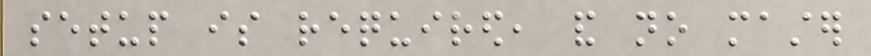setup is required, and no master
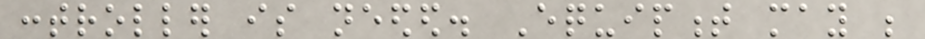controller is needed. Equipment may be
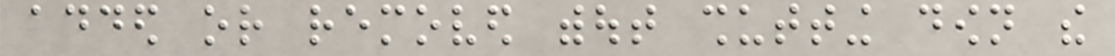added or removed without shutting down the
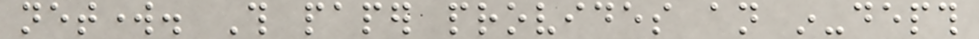network. This paper provides an in-depth
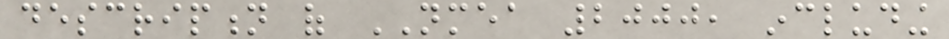description of NMEA 2000, including
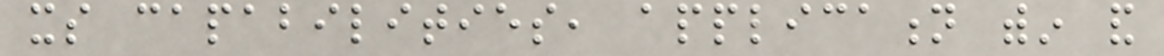its capabilities, application within and
